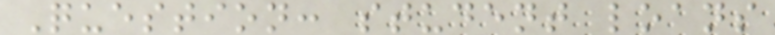Question: student loans
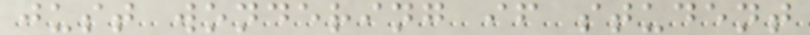just wondering if student
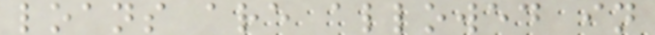loans are allowed in
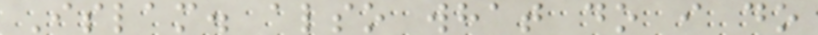Islam. also what do i do
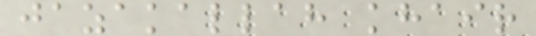jazakallah khair
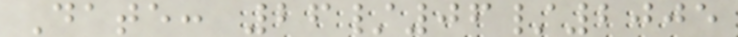Date: 26/06/2005
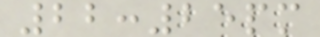22:25pm
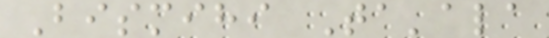Bismihi Ta'ala
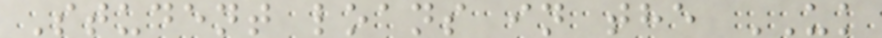Student loans in the UK
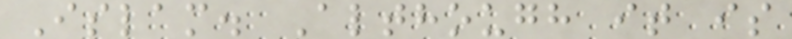Islam. Although it is
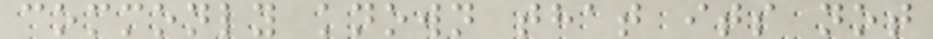commonly known that its not
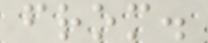from.
